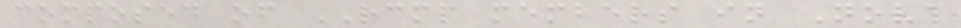composed of RCMP members in Nova
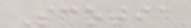Scotia
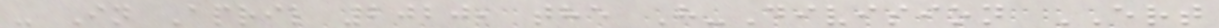- In April 2020, the H-Division ERT
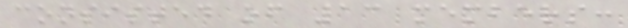consisted of 13 members:
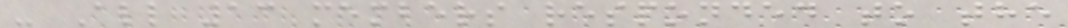- All 13 members responded to the
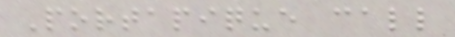Portapique call
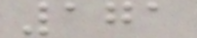171
